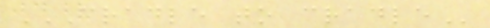CRADLE TO CRADLE
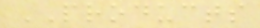PRODUCTS
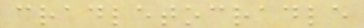cradletocradle
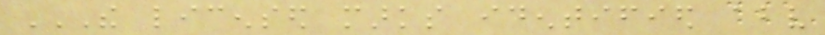THE LICENSED MARKS IDENTIFIED ABOVE
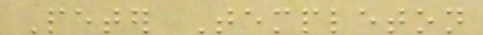Peter Templeton
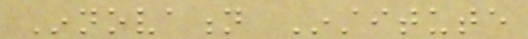Innovation Institute
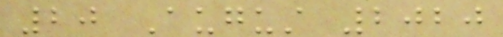20 August 2020
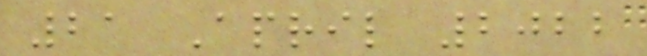21 April 2022
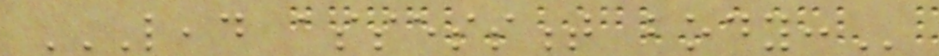LEAD ASSESSMENT BODY:
